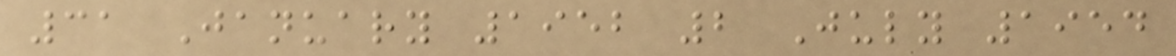31 January 1952 2 July 1954
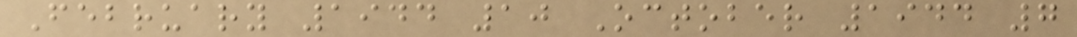February 1944 10 October 1944 7
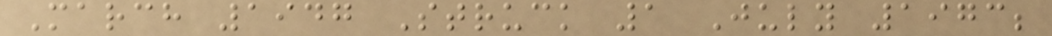March 1947 Struck 1 July 1973;
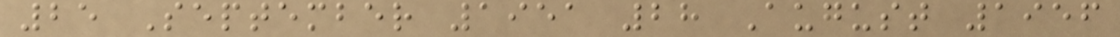25 September 1951 28 August 1956
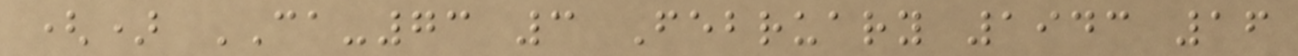() CA-73 3 February 1943 16
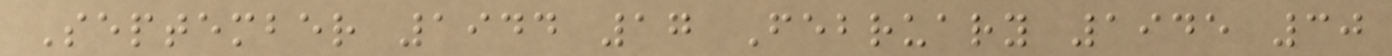September 1944 17 February 1945 30
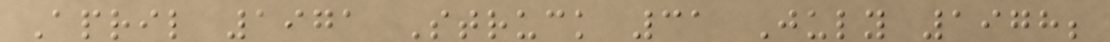April 1971 Struck 31 July 1978;
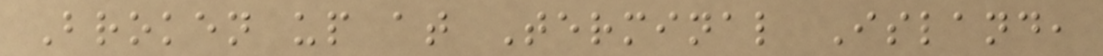Broken up at Terminal Island,
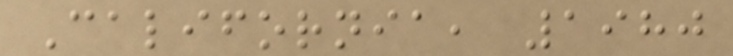California, 1980
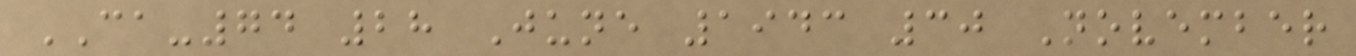CA-74 28 June 1943 30 November
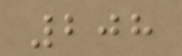208
